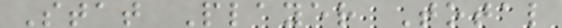Stat Player Total
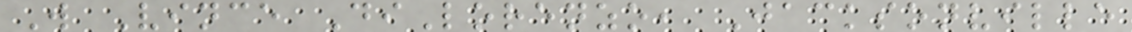W Vince DiLorenzo, Jacksonville
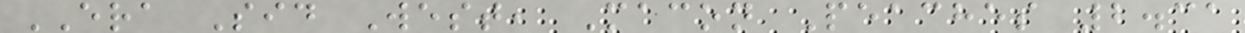ERA Sid West, Macon Peaches 2.31
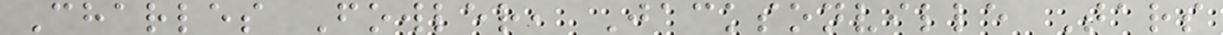Charles Fowler, Jacksonville Tars
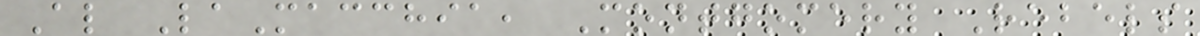Al LaMacchia, Montgomery Rebels
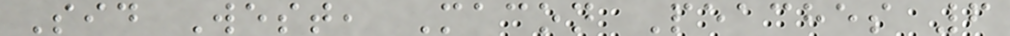Sid West, Macon Peaches 6
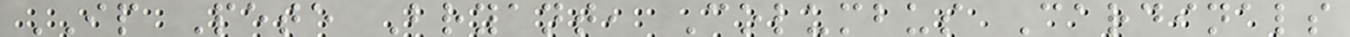IP Pete Bryant, Columbus Cardinals
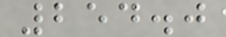254.0
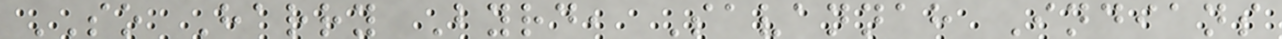SO Harry Byrd, Savannah Indians
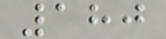180
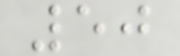50
